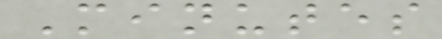Minutes
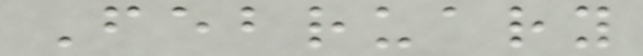February
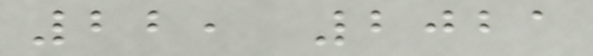22, 2021
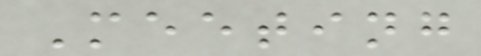Meeting
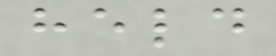held
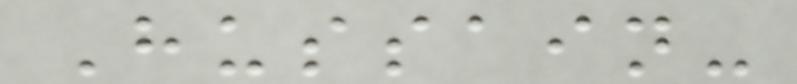Hussain-
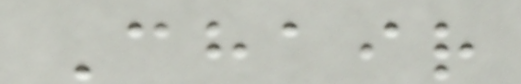Chair
